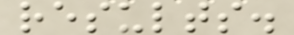results.
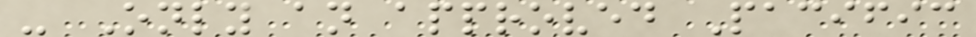- Only an approved Pacific
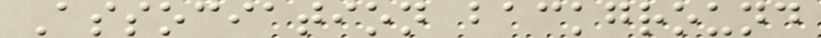Association background
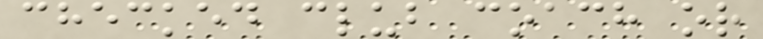checked club coach or
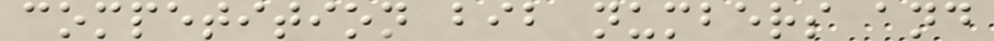competition bib numbers and
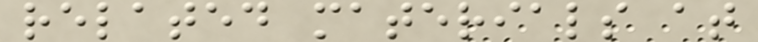related materials at
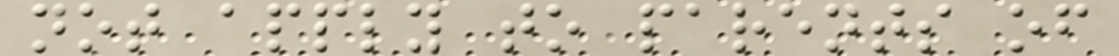not apply to parents of
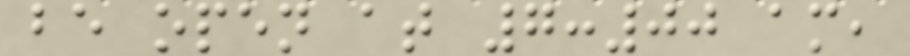be open at 7:00 am,
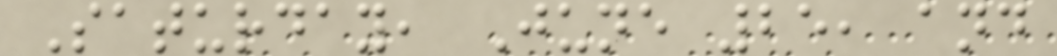Saturday, June 25, and
